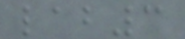lab3
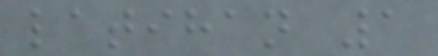latihan 1
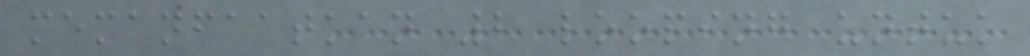memanfaatkan 2 looping untuk
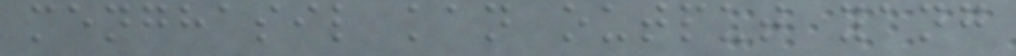menghasil kan output yang
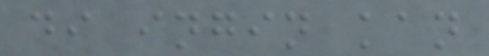di ingin kan
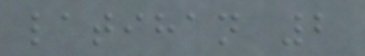latihan 2
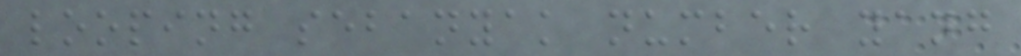looping sebanyak number yang
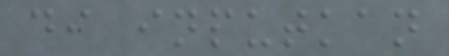di inputkan
